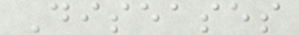Diseases
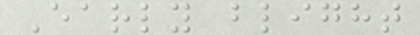Early blight
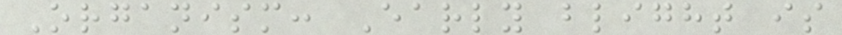Organism: Early blight is
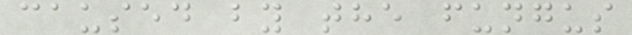caused by the fungus
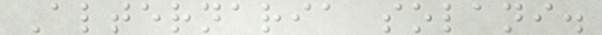Alternaria solani.
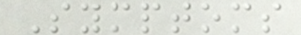Symptoms
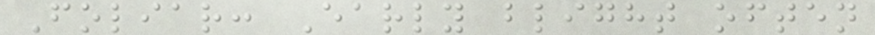Foliar: Early blight often
